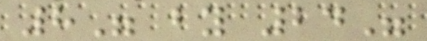8" by 24"
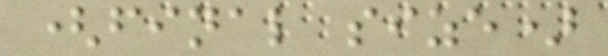(final size)
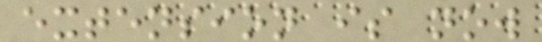extension is now
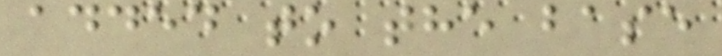added to the base
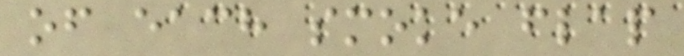of each smoke flap
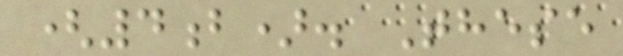(4b). These
